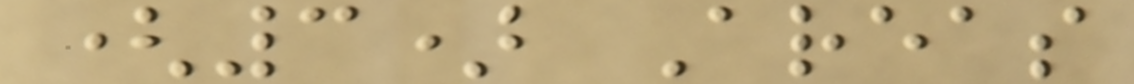(3) Areas
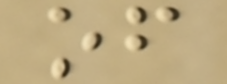of
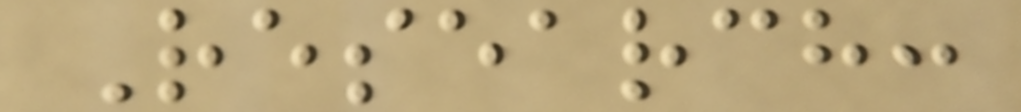Research:
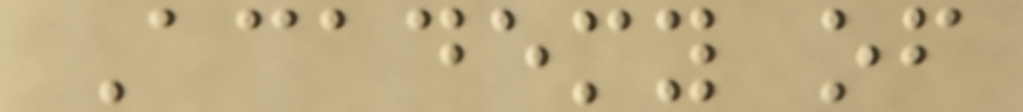Academy of
